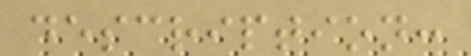description:
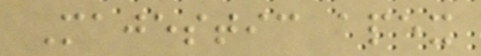Majestic apex
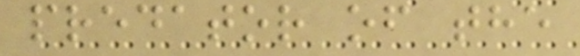predator of the
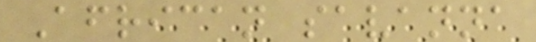African savanna
